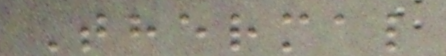Thermal
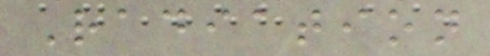Radiation
